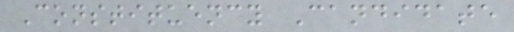Constituency Candidate
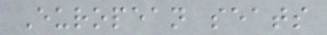European seats
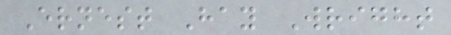Ernest Hay Wright
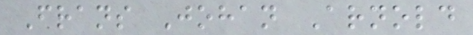Frans Johan Arnold
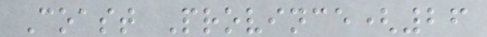Coast Province(26
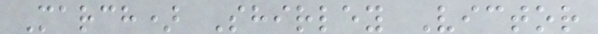March) Shirley Victor
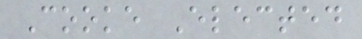Cooke Elected
